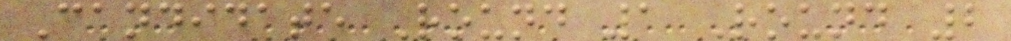Candidate Round 1 Round 2
